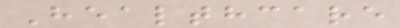Healthcare
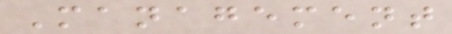Management
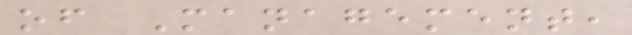of Management,
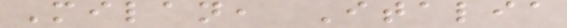Milan, Italia
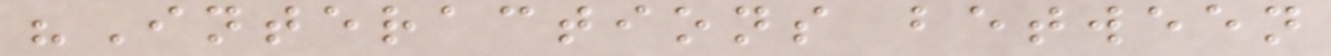"Interactions between
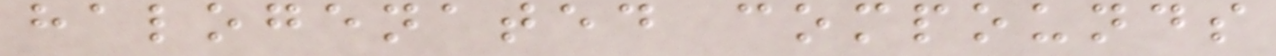halogenated compounds
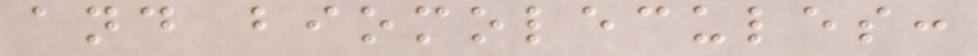and biomolecules:
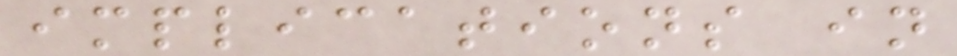implications in
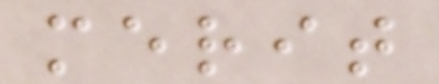merit
